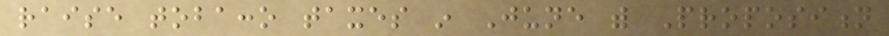raise tobacco taxes in June with Proposition
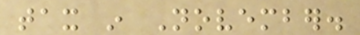tax in November.
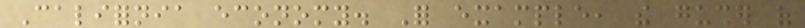California economy. For example, the gusher of
